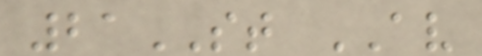21ST AV
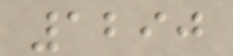1290
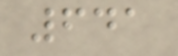641
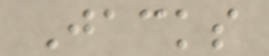Jacks
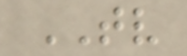TV
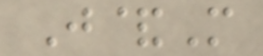J&M
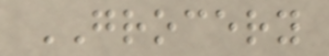GROCERY
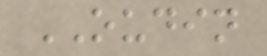OUDIN
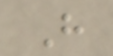H
